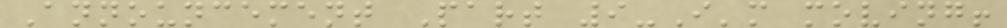Announcement Part 9-I'm moving!
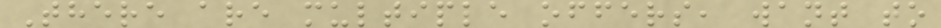There are multiple offers, want to
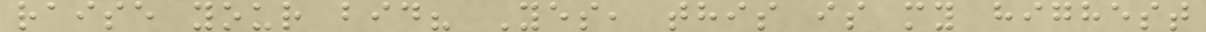raise your bid? Yes, this is my highest
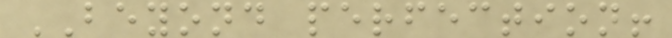BEYOND perfection!
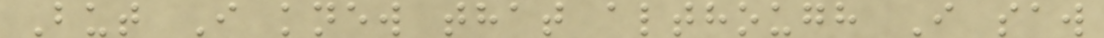But I knew that although I saw
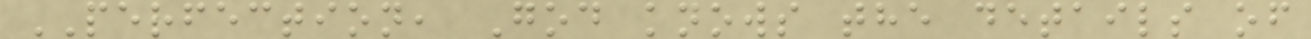PERFECTION, God knows the details of
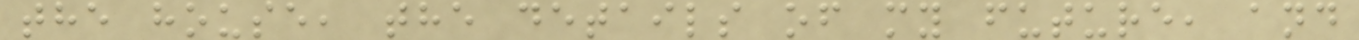the house, the details of my future, and
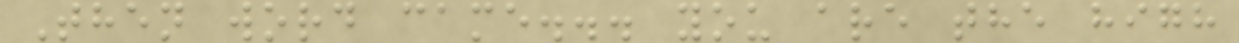Then word came... you are the high
